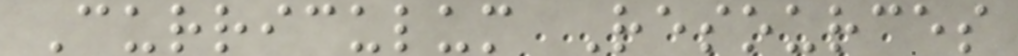Curriculum Resources
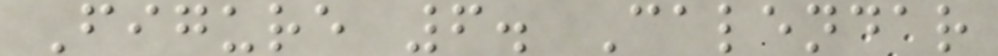Figure 6. Calendar
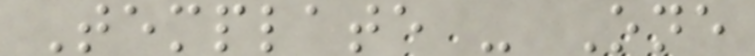Template - One
